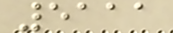5111
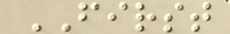FIRST
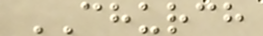CHURCH
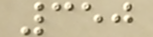350
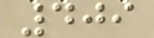409
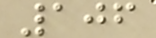106
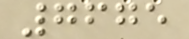7675
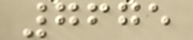7675
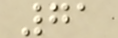71
